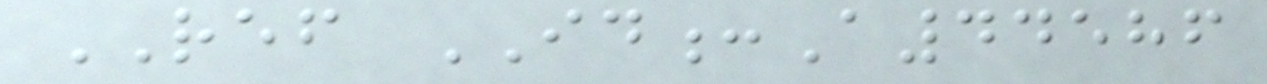REF ID:A44586
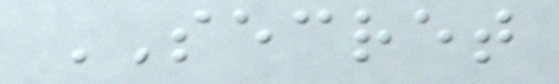SECRET
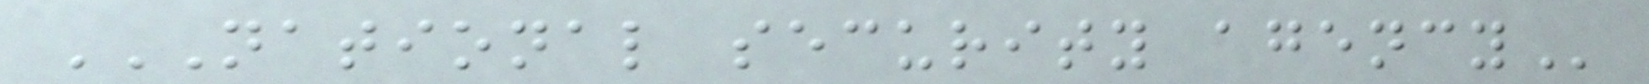NATIONAL SECURITY AGENCY
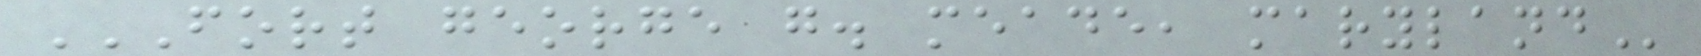FORT GEORGE G. MEADE, MARYLAND
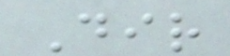Dir
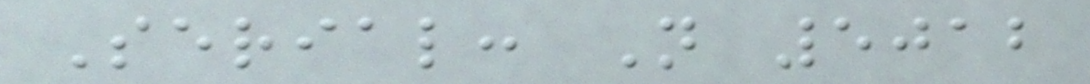Serial: N 5012
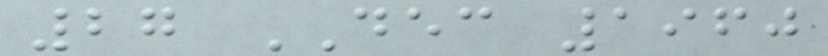27 DEC 1960
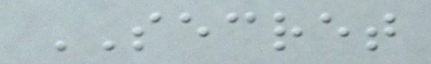SECRET
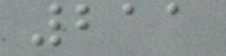211
